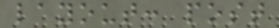layout: post
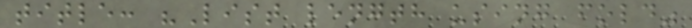title: "List length using fold"
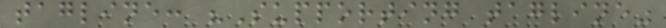tagline: "Supporting tagline"
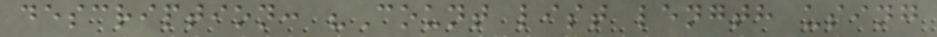description: "Count list length using
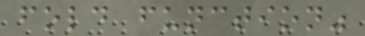fold function"
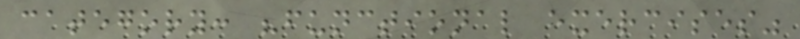category: "functional exercises"
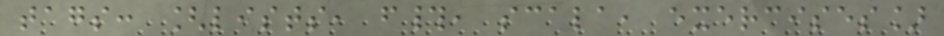tags: [lists, f#, scala, exercises]
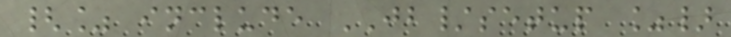{% include JB/setup %}
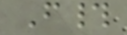F#
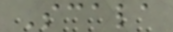Scala
